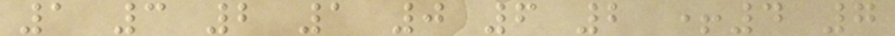1 3 2 1 0 6 2 +4 7
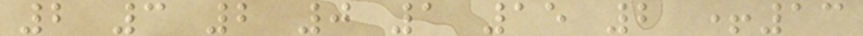2 3 2 0 1 15 2 +13
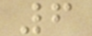6
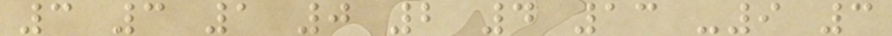3 3 1 0 2 4 13 -9 3
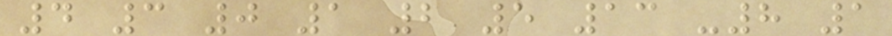4 3 0 1 2 5 13 -8 1
